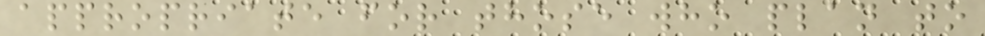appropriate for those who plan to
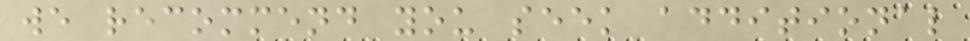we recommend you seek additional
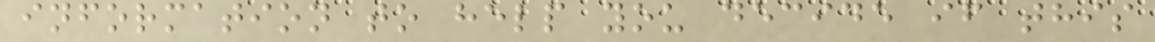information to help you decide if this
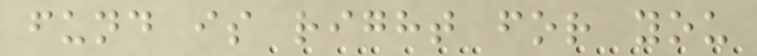fund is right for you
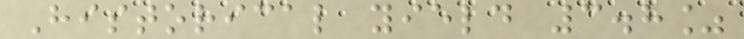Historical yield 3.8%
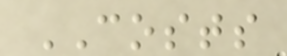COSTS
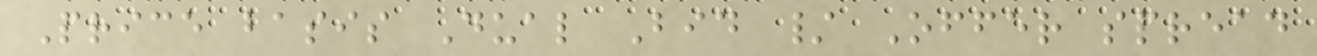Price basis Dual Bid / Offer spread
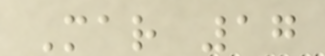Mar 17
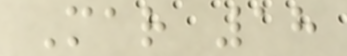Mar 18
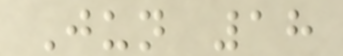Jun 18
